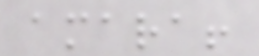amara!
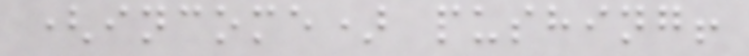(income) pushing!
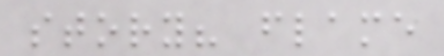story? flame
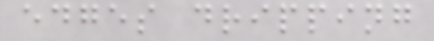edges dripping
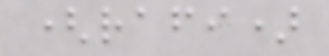(rafi)
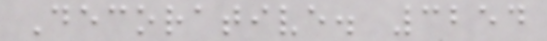Decorative. 3254
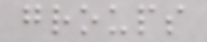groups
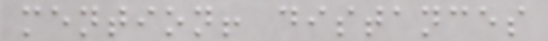mention! distances
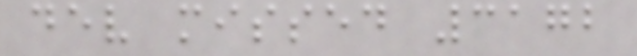dev missed 3172
